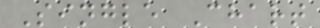Single Chart
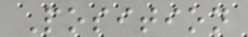Position
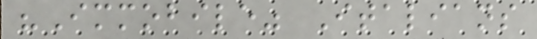"Immobile" Italians
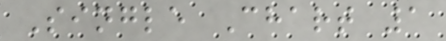Single Chart 1
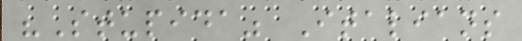"Stupida" Italians
